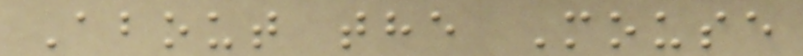About the Mouse
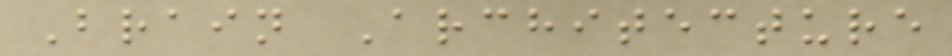Brain Architecture
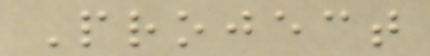Project
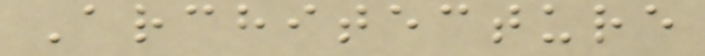Architecture
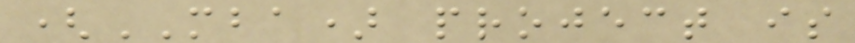(MBA) project is
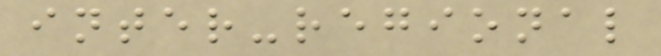inter-regional
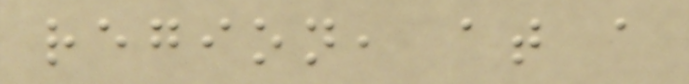region, at a
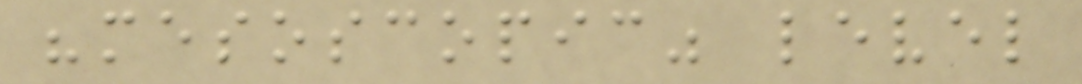"mesoscopic" level
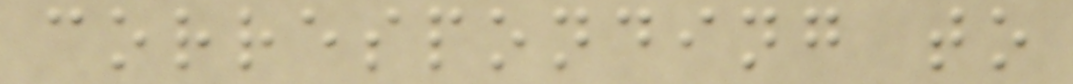corresponding to
